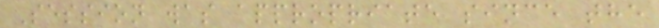Session was appropriate since the
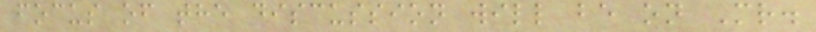focus of the discussion will be on Mr.
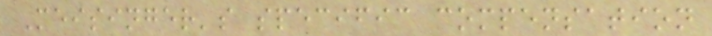Meisinger's specific compensation
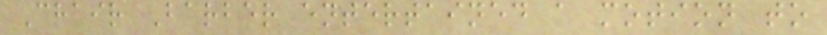Chair Barber entertained a motion to
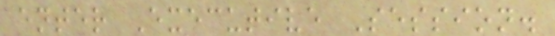enter Executive Session.
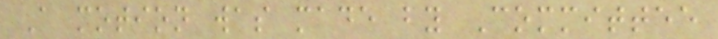A motion was made by Committee
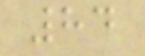84
